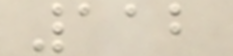112
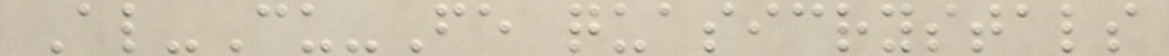Al-Cu-Fe quasicrystals
